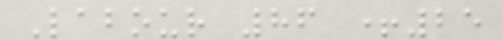Labour 86 +25
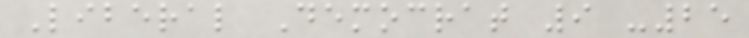Liberal Democrat 9 -25
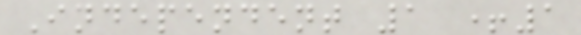Independent 1 +1
